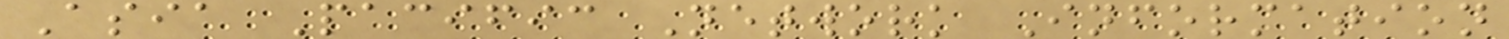Asia Pacific Network Information
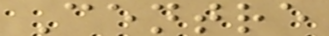Centre
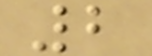2
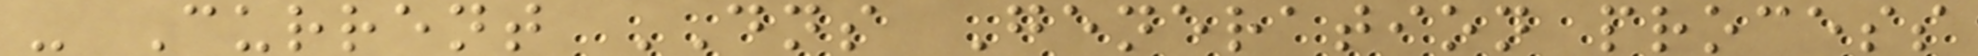- Current DNS Generation process
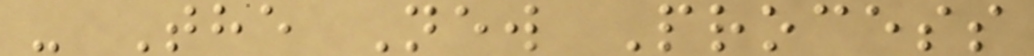- The New Process
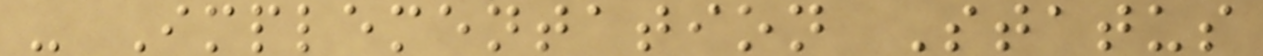- Implementation Status
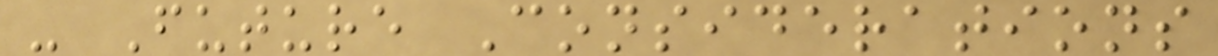- Future Considerations
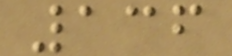136
